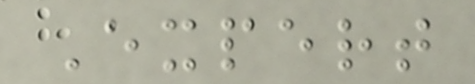Expert
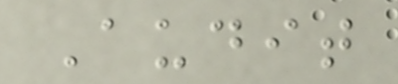Audit
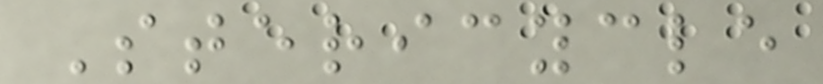Stericycle
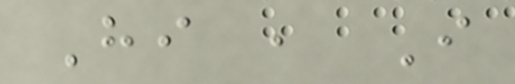Hi , I
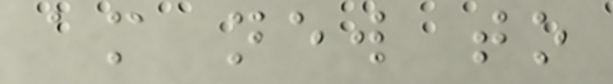am new to
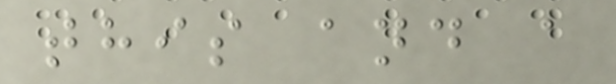this and a
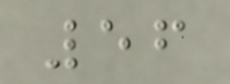56
